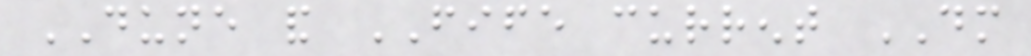DUNE and FIFE current DM
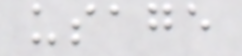usage
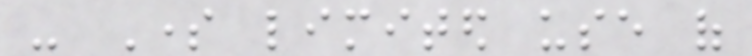- Some limited use of
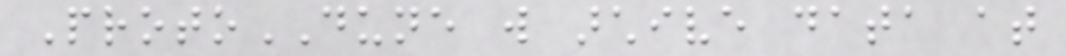ProtoDUNE will archive data at
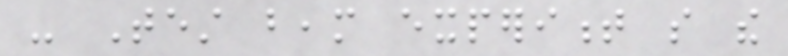- Test beam experiment so the
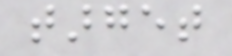target
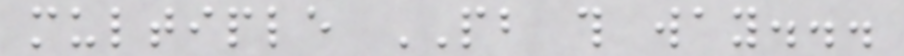multiple PB this way...
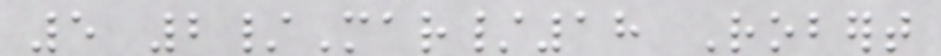5 2/Mar/18 Robert
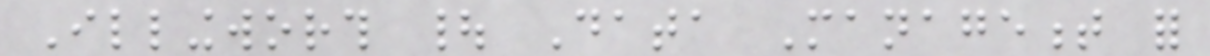Illingworth | Data Management for
